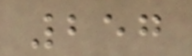257
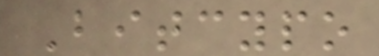Bitcypo
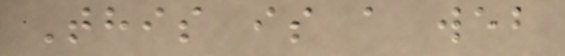This is a web
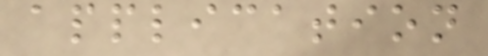application
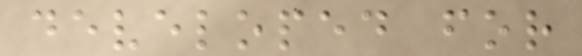developed for
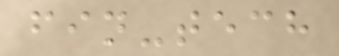fin-tech
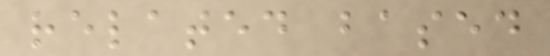related based
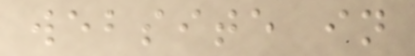website in
